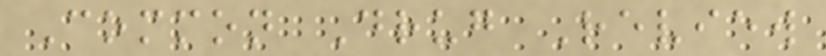Common Drug Review
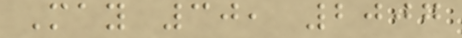May 30, 2007
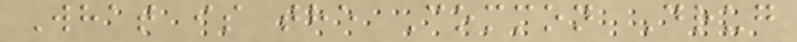What is the Common Drug
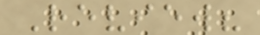Review?
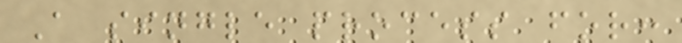A single process for:
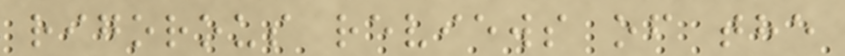rigorous reviews of the
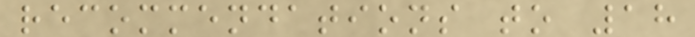recommendations to 18
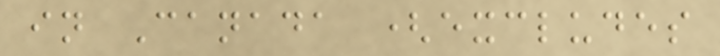in Canada (excludes
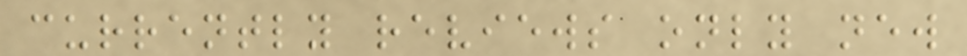currently reviews only new
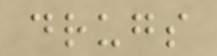drugs
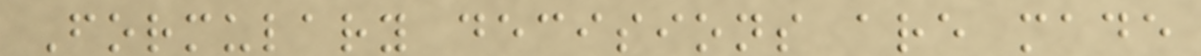Formulary decisions are made
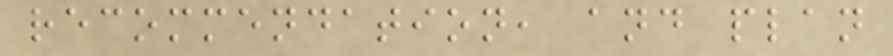recommendation, and plan
